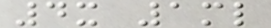4x 1ml
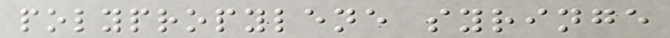polypropylene syringe
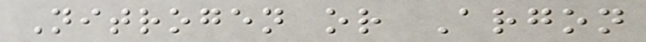Nitrogen or Argon
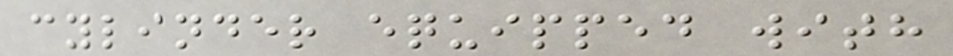cylinder equipped with
